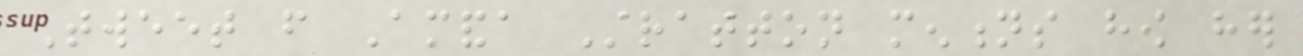Tweet from Amanda Stratton mentions how her
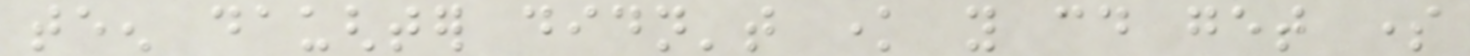teen daughter didn't know you could get some
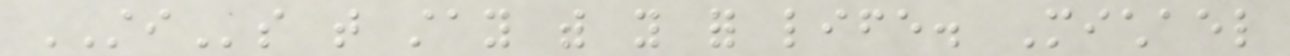STIs that stay with you for life. Michael
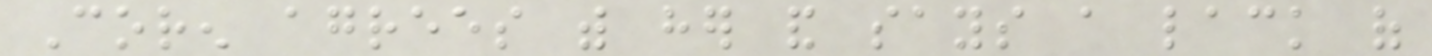Coren agrees with her and says a lack of
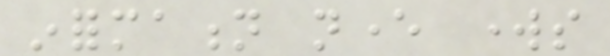information never works
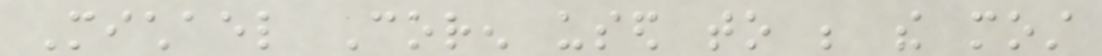Michael Coren used to be the most
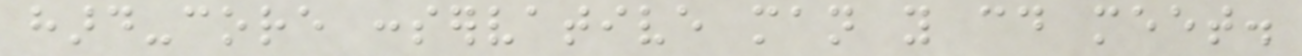hard-core conservative man you could meet.
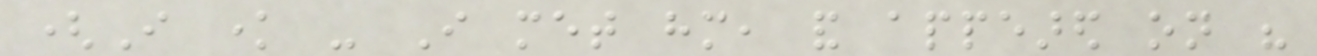(I know - I met him, and appeared on his
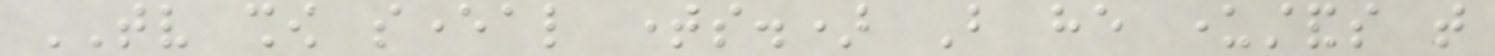TV show several times.) But he understands that
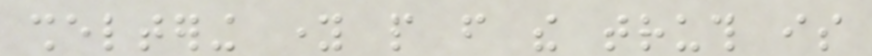sheltering young people from the truth is
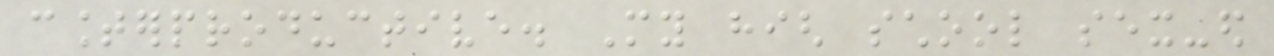counterproductive. My high school sex-ed
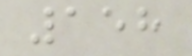158
